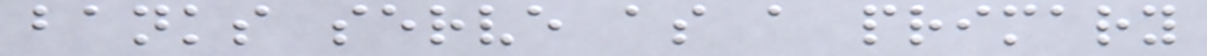banks serve as a primary
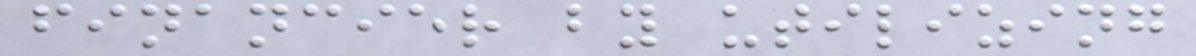financier by utilizing
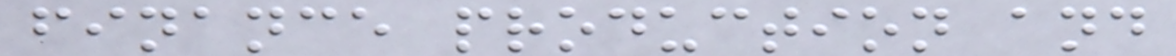finance production and
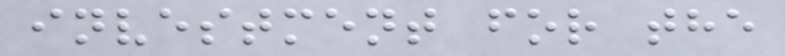investment for the
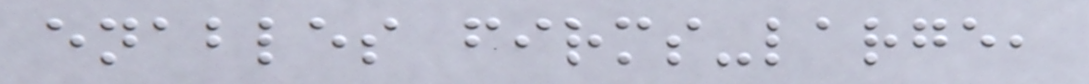enables firms-large,
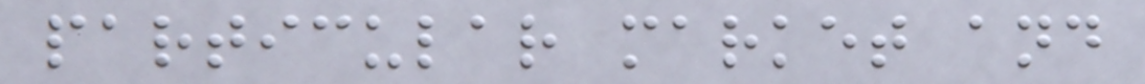particular market and
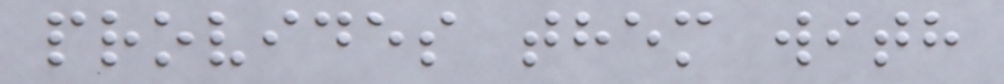provides them with
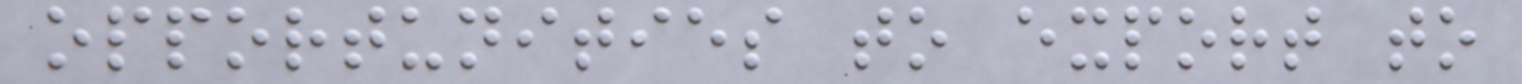opportunities to export to
